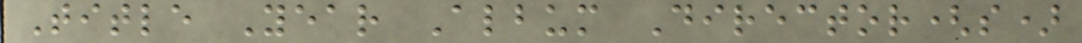Title Year Album Director(s)
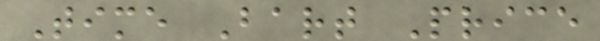Time Bart Price
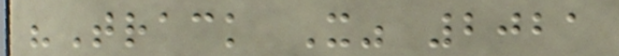"Track X" 2021
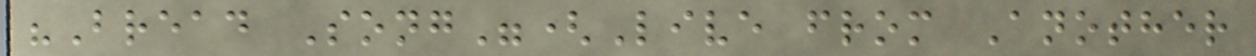"Bread Song"(Live from Another
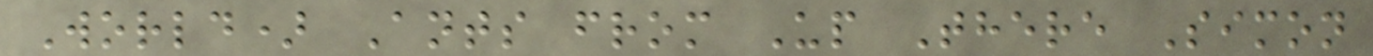World) Ants from Up There Simon
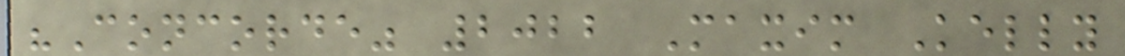"Concorde" 2022 Maxim Kelly
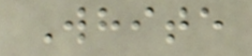White
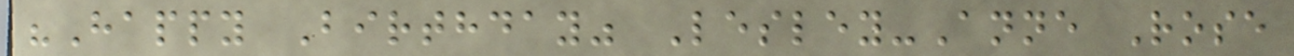"Happy Birthday" Lesley-Anne Rose
